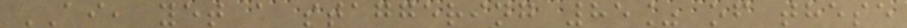AI, yet a staggering 85% of these
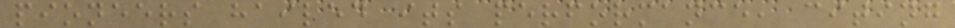pioneers hailed its performance, citing
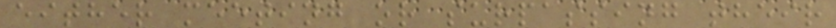either meeting or surpassing their
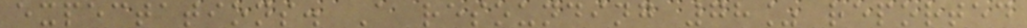expectations. A resounding 78% reported
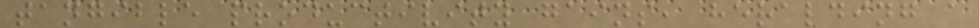tangible productivity gains, heralding a
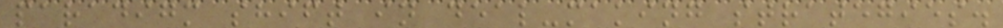paradigm shift in deal-making strategies.
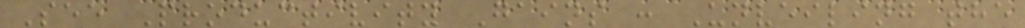See Productivity Gains : Unveiling the
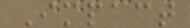Impact
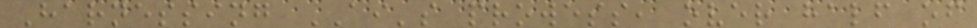Harnessing AI's prowess, over half of
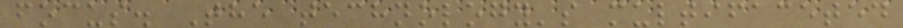focus. The technology's multifaceted
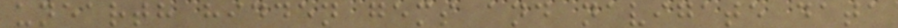unearth hidden gems and navigate data
